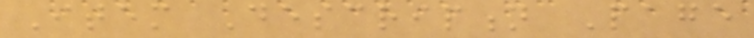Item Description Page
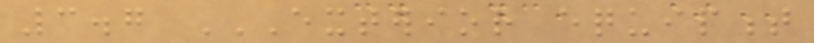3.7 EXTERIOR EQUIPMENT
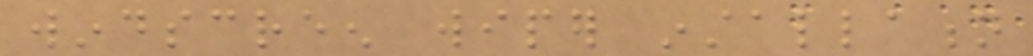windscreen wiper installation
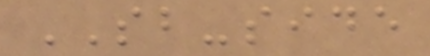SB-side
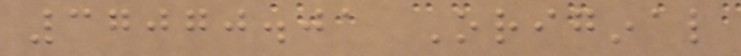37070.01 Original
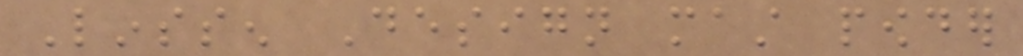Linssen Design mast powder
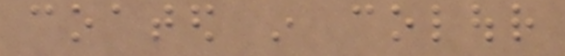coated in colour
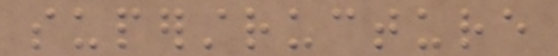superstructure
